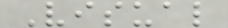Visual
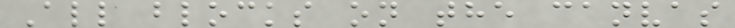All blocks on the canvas
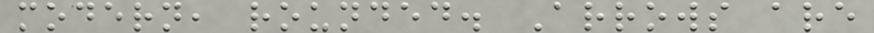modern, rounded. Arrows are
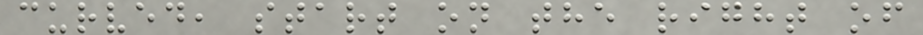curved, start on the right of
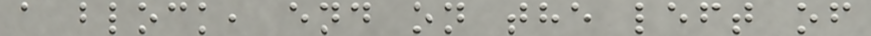a block, end on the left of
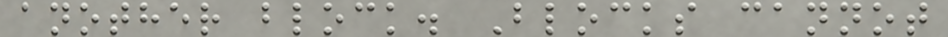another block. Blocks cannot
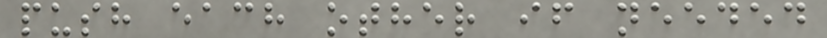push each other if needed
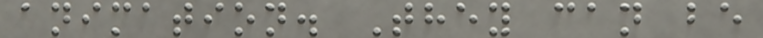animation. They can be
